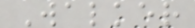Walker
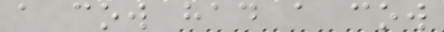a cow had a cow
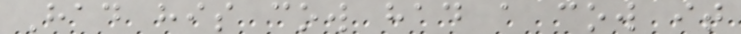Had his cow had a cow it
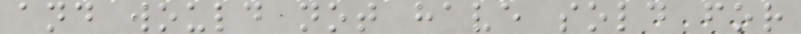and would not have sold for
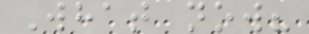What now?
